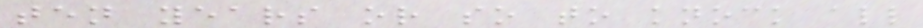ten years or so to knock all
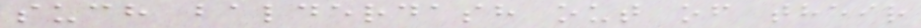such balderdash out of their
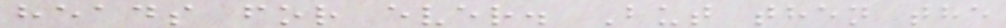heads for ever. But then the
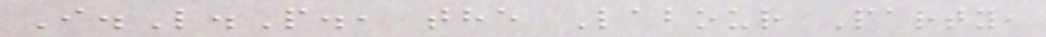I.L.P., the Labour Party,
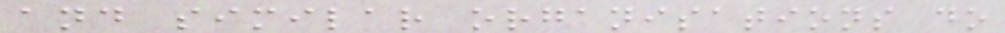and similar organisations do
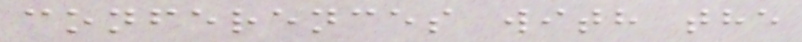conferences with the
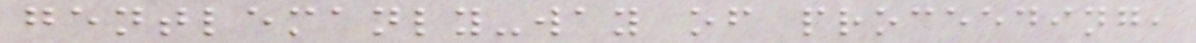gentlemanly-way of proceeding,
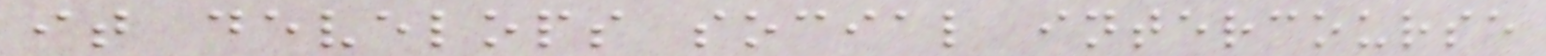it develops social intercourse
